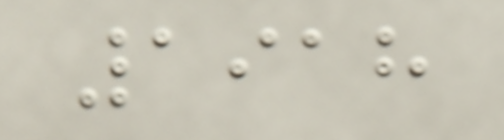1918
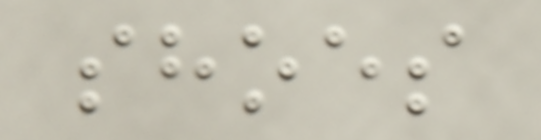shoes
